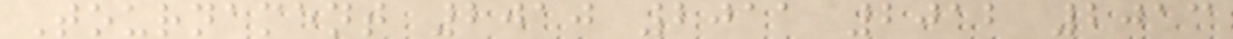Tournament 2010 2011 2012 2013
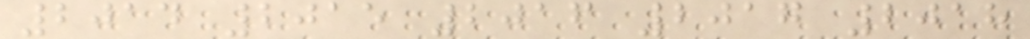2014 2015 2016 2017 2018
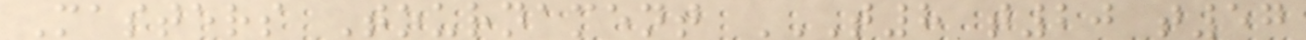Masters Tournament T8 T20 T57
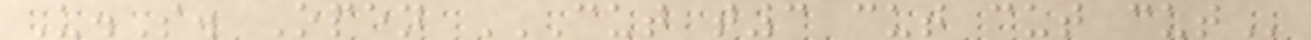U.S. Open CUT T3 CUT CUT CUT
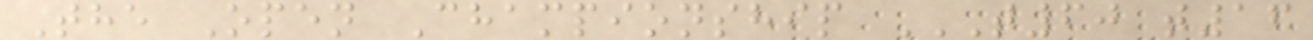The Open Championship T60 T16
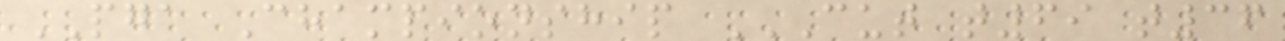PGA Championship CUT T69 T36
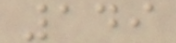149
